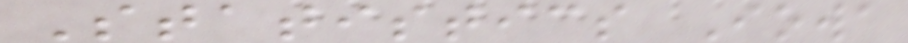Statistics Iowa
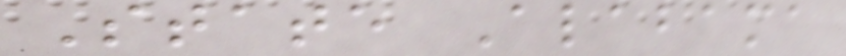State Alabama
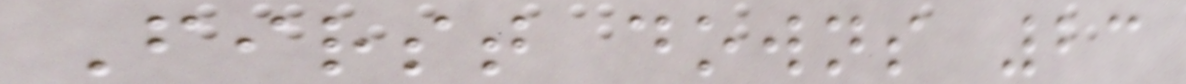First downs 23
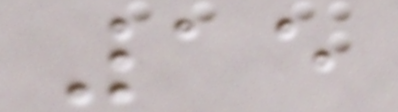15
